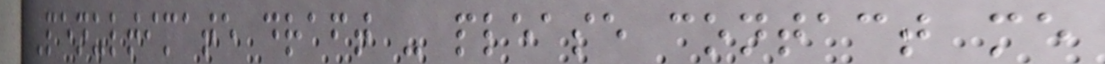Penultimate draft - please contact me
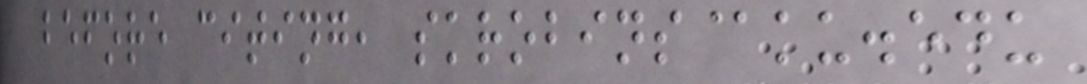before citing, skrobins@ku.edu
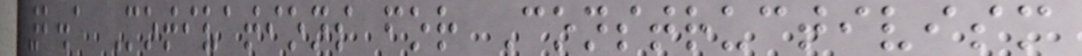2.1 Motivations for Constructivism
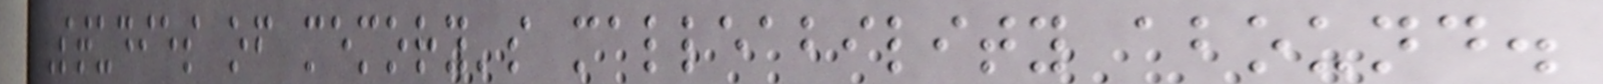Studies of memory's malleability abound.
